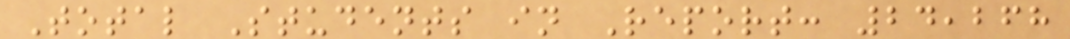Total Students in Report: 24,268
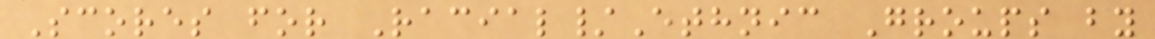Scores for Racial/Ethnic Groups by
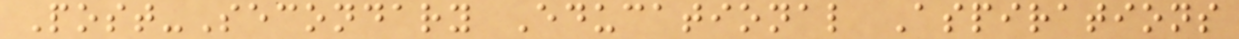Post-Secondary Educational Aspirations
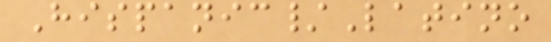Hispanic/Latino
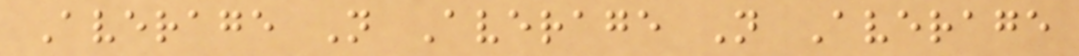Average N Average N Average
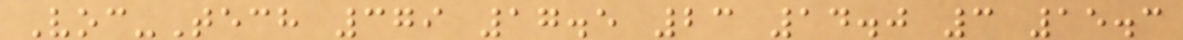Voc-Tech 379 17.5 23 14.0 3 15.3
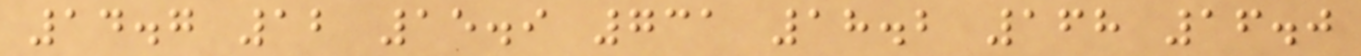14.7 12 15.9 731 18.2 168 16.0
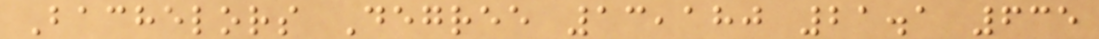Bachelors Degree 13,180 21.1 635
